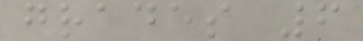grades 6
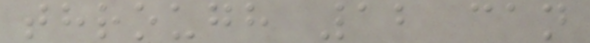through 12 can
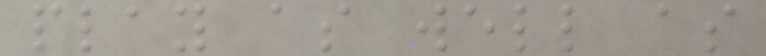play as well as
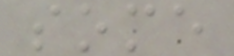some
